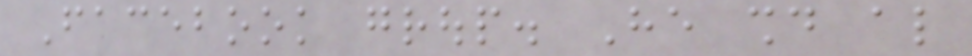Facebook group. He should also
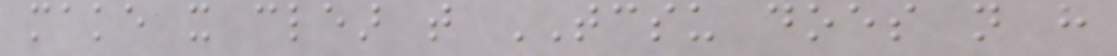make it clear that TCSU does not have
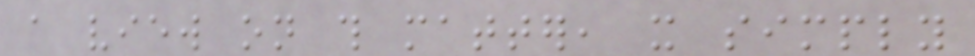a view on this matter, it simply
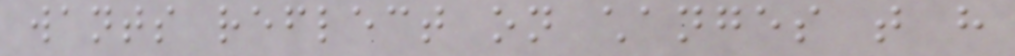wants reflect on changes that have
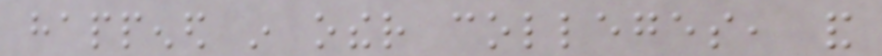happened in other colleges, and
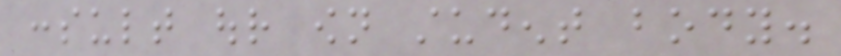consult our own student body.
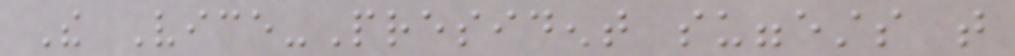The Vice-President suggests that
